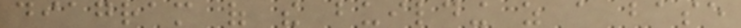diagram of the building as a base
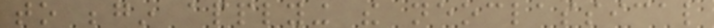to begin applying the neoclassical
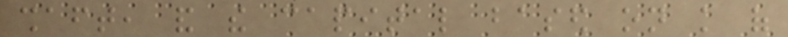shaft, and the capital based on knowledge of
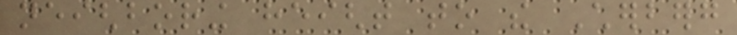neighboring height to the Cherberg
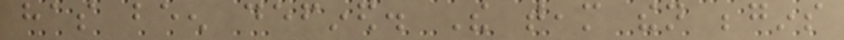has been defined. The team then begins
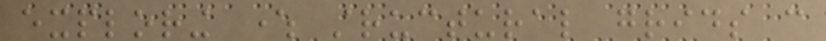exploring where structural grids can
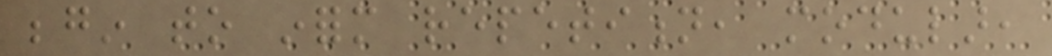begin to inform repetition, modular,
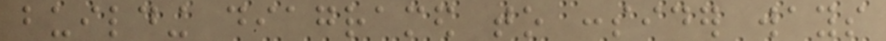building diagramed to consider ways
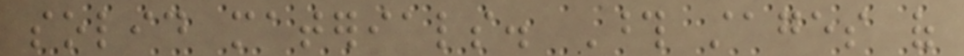solid materials. Those stages of
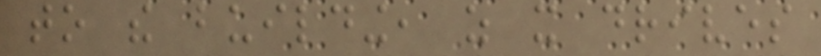to the building, as it drives
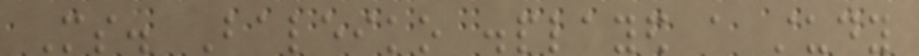Ms. Baleiko displayed a study
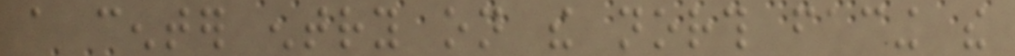a center entry on the north facing the
